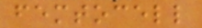femtocell
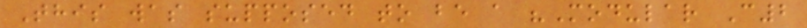This was supposed to be a "Modular C2
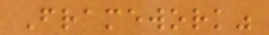Framework"
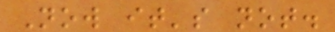Now it's not.
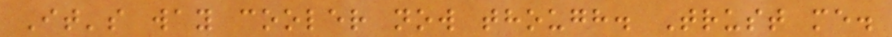It's way cooler now though. Trust me.
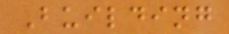Building
